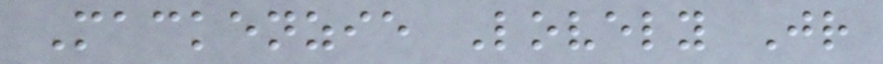Mackenzie Lovely Jr
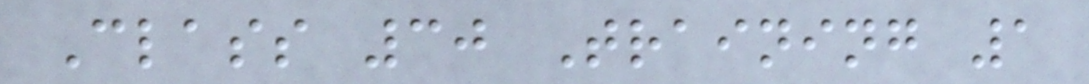Class 30 Training 1
